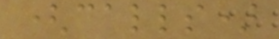(calls)
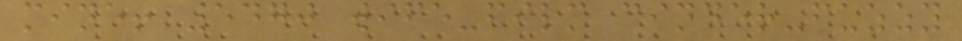mine! 5470 wife-film cinder-fuzzy
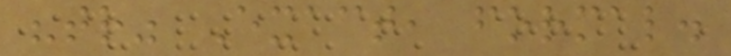"tr" Exact, formal.
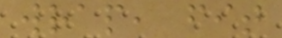wrap, fit
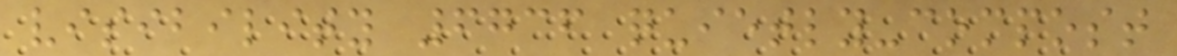visibility 6736 quietly-compost
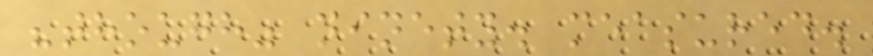"though" ninety. measured.
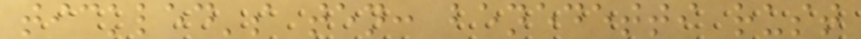tickled's ten: benedetti rust
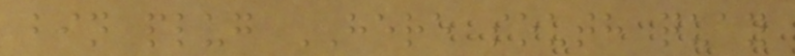bin plug HERE south quay
